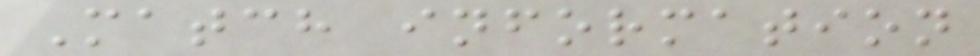Match information
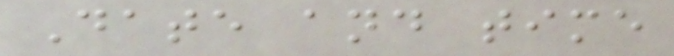Date and time
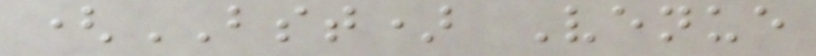(BST) Venue
